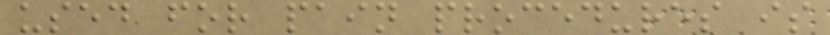used for pain procedures is
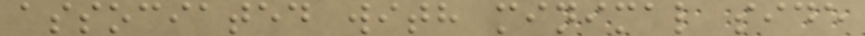associated with minimal side
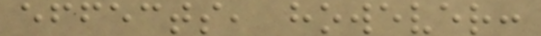effects, however:
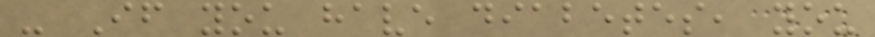- If you have diabetes, you
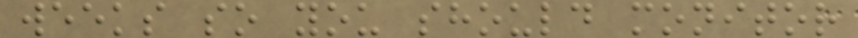weeks so you should monitor
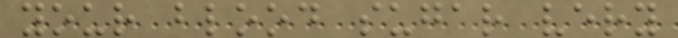your blood sugar very
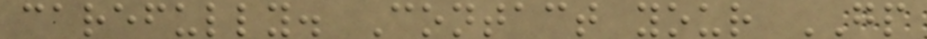carefully. Contact your GP
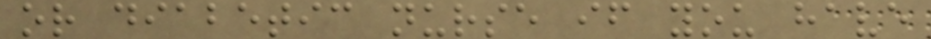or diabetic nurse if you have
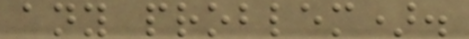any problem).
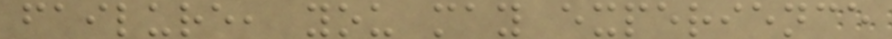failure, you may experience
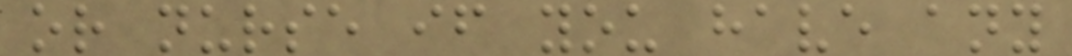or nurse if you have any
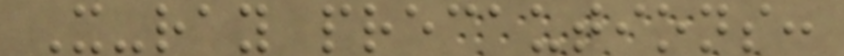X-ray precautions:
